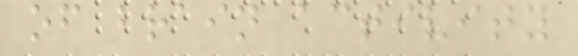of brain activity
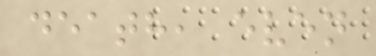death, even
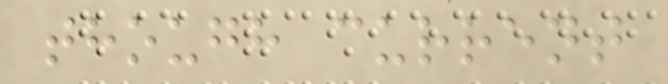though current
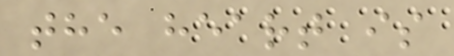the heart is
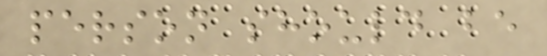person should be
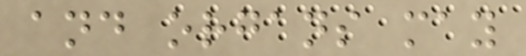and organs may
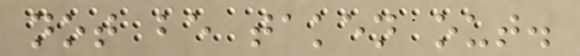not be taken out.
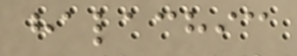halachic
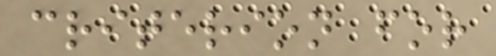criterion for
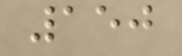150
